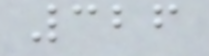326
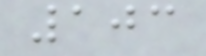103
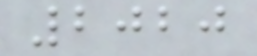2020
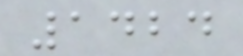1424
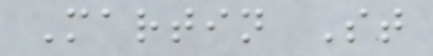Martin St
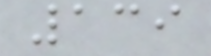139
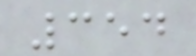354
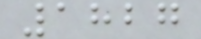1827
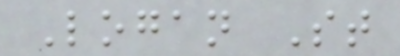Logan St
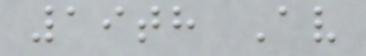19th Av
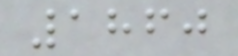1860
